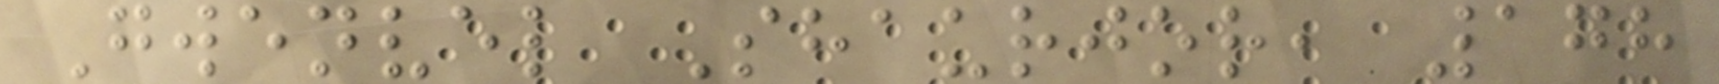Gwenvel Shaurjor, 178
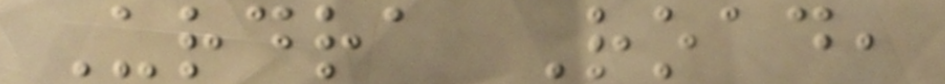Urdra Road,
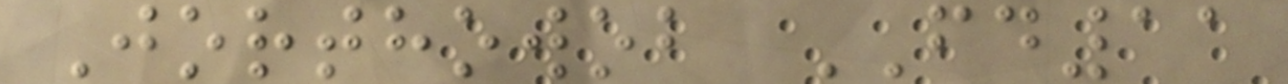Jorthowob FD11
